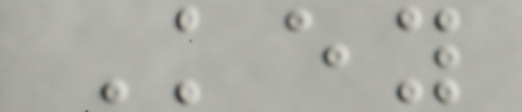Key
